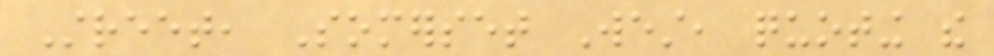Street, Somerset West, quoting the
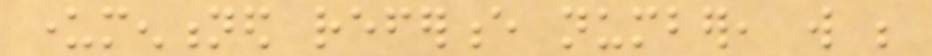undermentioned reference number, will be
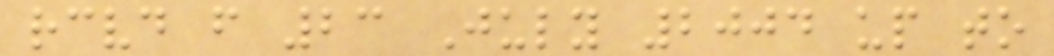received from 23 July 2004 up to
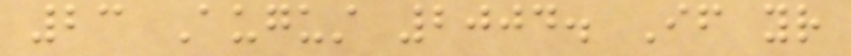23 August 2004. If your
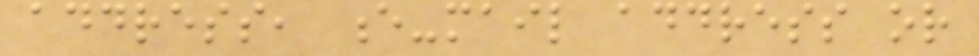address, e-mail address or
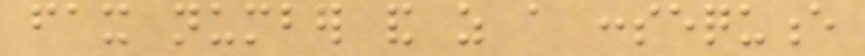fax number and as a consequence
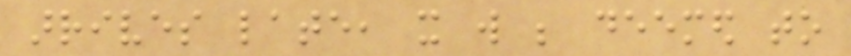arrives late, it will be deemed to
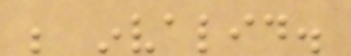be invalid.
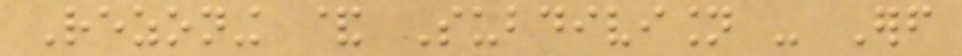Rezoning & Subdivision - Erf
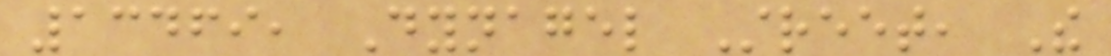13469, Dynagel Street, The
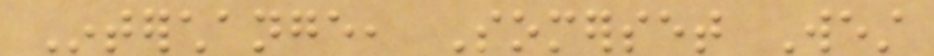Interchange, Somerset West
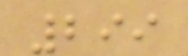299
